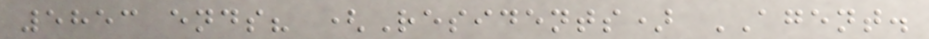5853 ends? (Residents) AGENT.
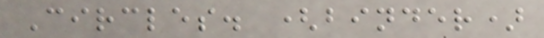Circles. (binder)
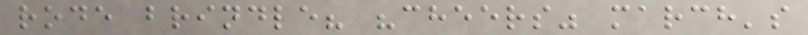rode brindle? "cheers" march's
